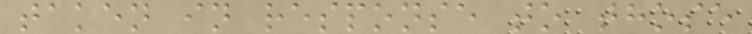taken in response to those
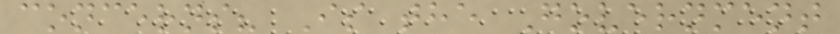concerns? Is the Government
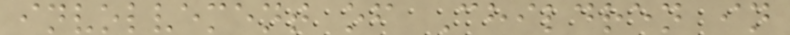involvement of Children in
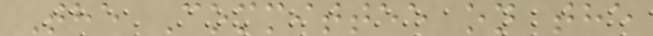The Committee on the
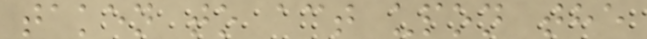taken to act upon the
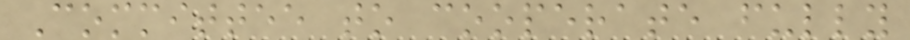Committee to cooperate fully
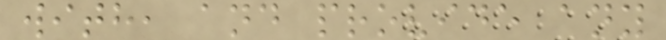with, and provide any
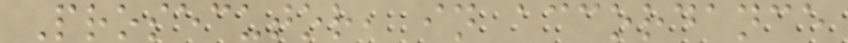Prosecutor, in accordance
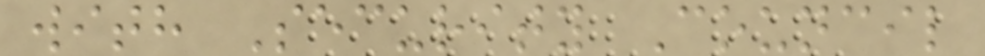with Security Council
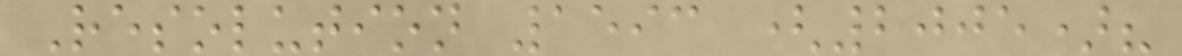Resolution 1593 (2005)?
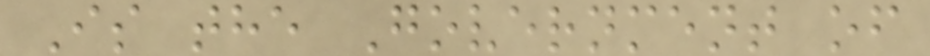Is the Government of
